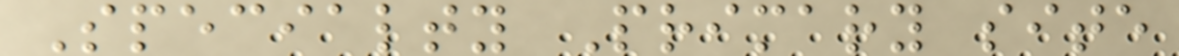Specialty Primary site
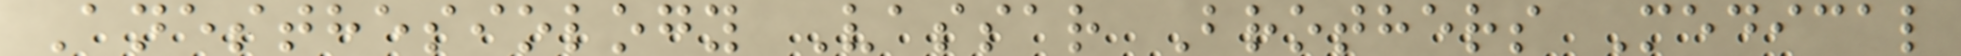Anesthesiology Vassar Brothers Medical
